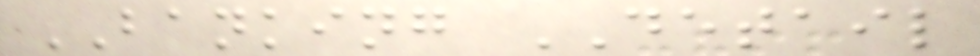BANKING DETAIL
